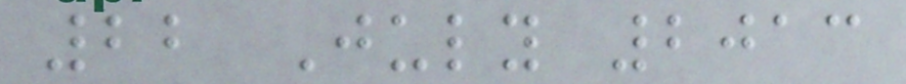22 July 2013
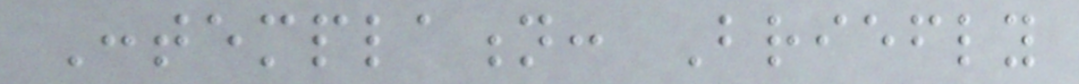Contemplation: Briefly
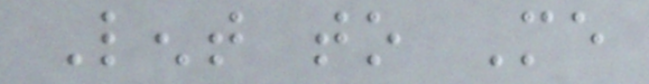Lent to Me
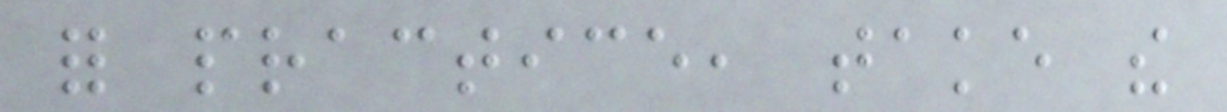for practice, take the
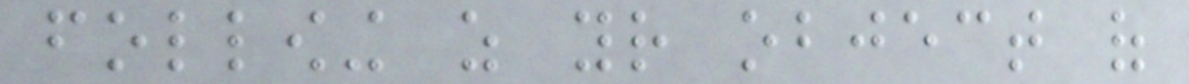following as your object of
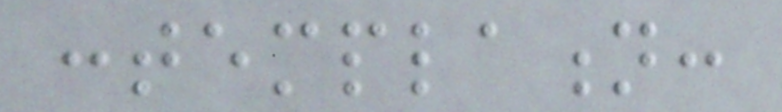contemplation:
